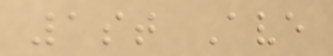1st Ave
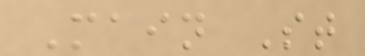Main St
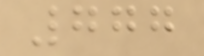777
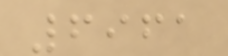6961
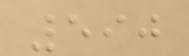590
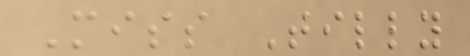Miss Tilly
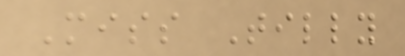Miss Tilly
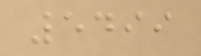5499
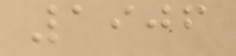1906
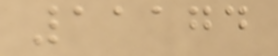11174
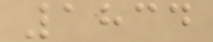1834
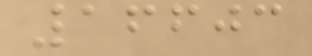16603
